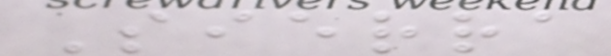Sierra
